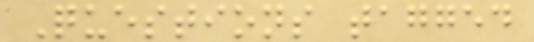Questions tagged
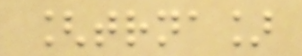[trna]
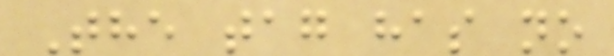The tag has no
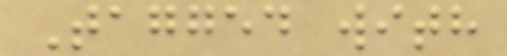Tagged with
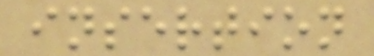insertion
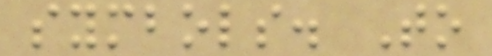symbols. To
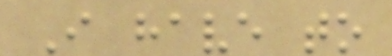I have to
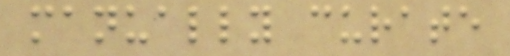manually curate
